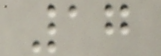17
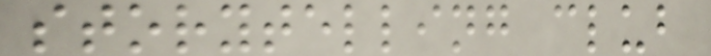storytelling club
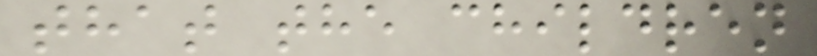that the children
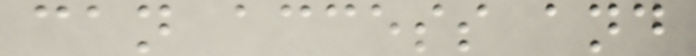can access and
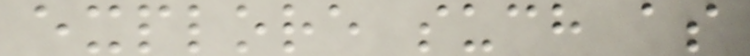explore such as
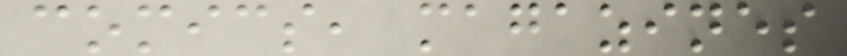comics, magazines
